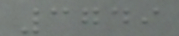3749
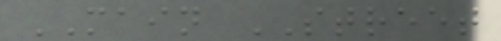MAIN STREET
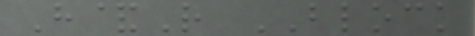H&R BLOCK
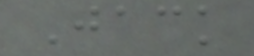Jack
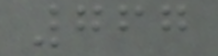767
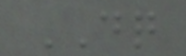DQ
